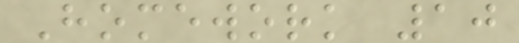Homework 10
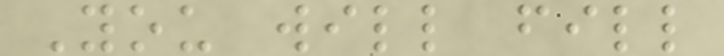You will fill
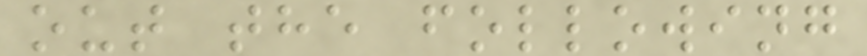out the following
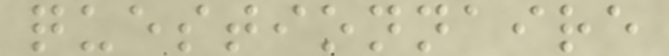questionnaire
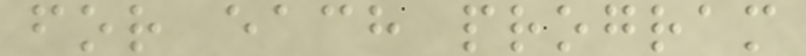for each program
